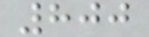800
